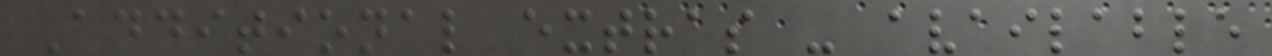Additional extras - available
